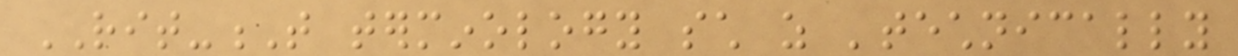RIT-T terminology such as 'technically
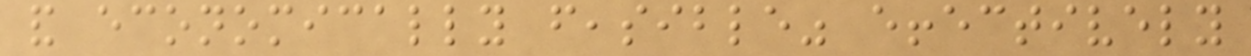and economically feasible" effectively
